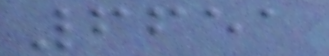6651
